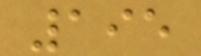195
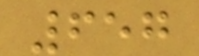657
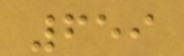659
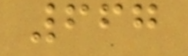667
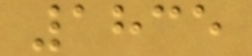1835
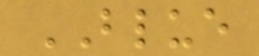BLUE
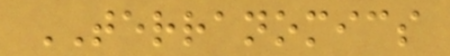TERRANOMICS
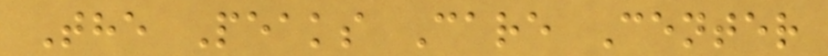The Peaks Care Center
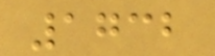1732
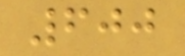600
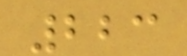223
